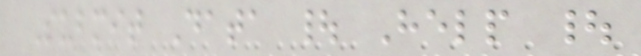Submit Data | Help |
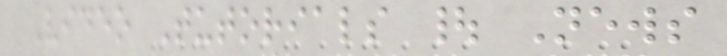Video Tutorials | News
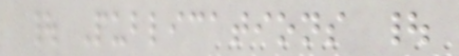| Publications |
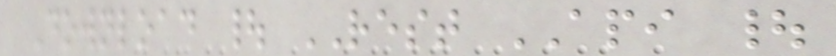Download | REST API |
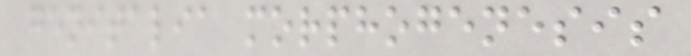genitalia morphogenesis
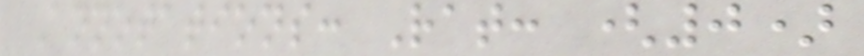Annotations: Rat: (0)
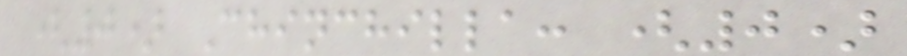(0) Chinchilla: (0)
